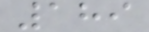189
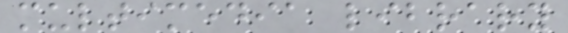multimedia library
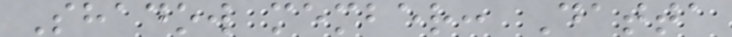Shadow member: Datta
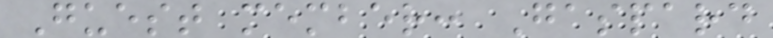Guest member: Gaspard
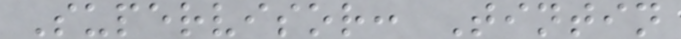Supervisor: Tintin
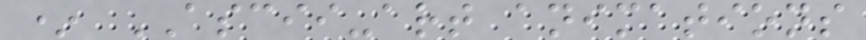* ASCII-art animations
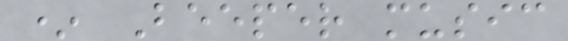* Beeper music
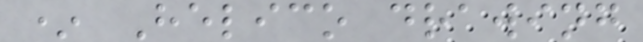* Helico drawing
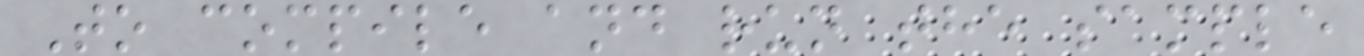To compile and run the sample
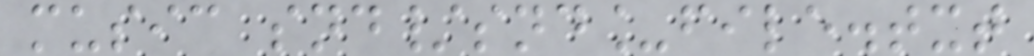music snd/snd_file.txt
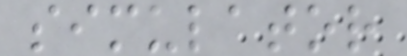simulator
